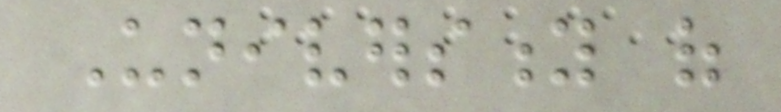University of
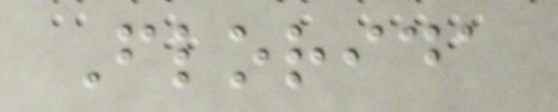Florida
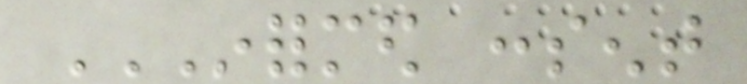INFORMED CONSENT
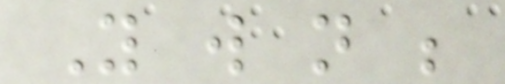You will not be
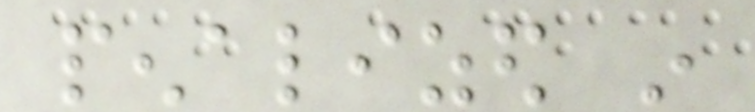penalized in
